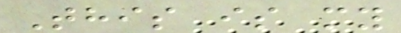This is my
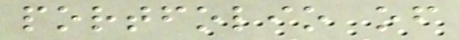portfolio of
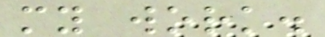my work.
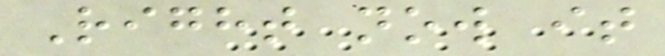Right now it
